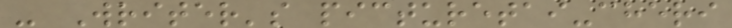- Writer's picturetai-cheri
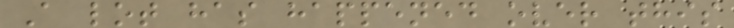A lot has happened over this
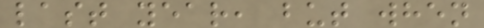last year, but when
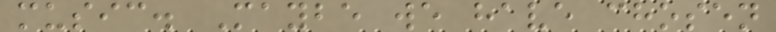music. Maybe we have chosen
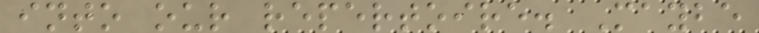into our repertoire. Maybe
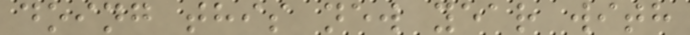doing this new year with
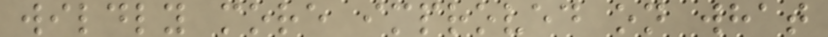wildly more improved on what
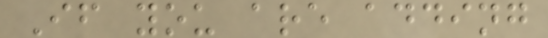If you are adding
